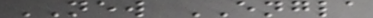NEW ENGLA
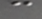c
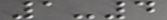1-4
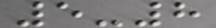5-8
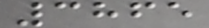3865
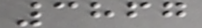3867
